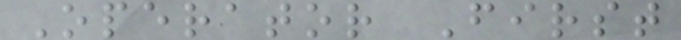Operator First
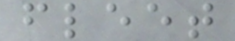fleet
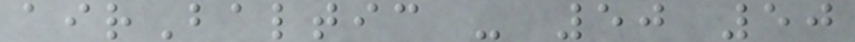airBaltic - 50 50
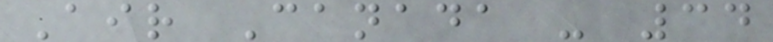Air Canada - 34
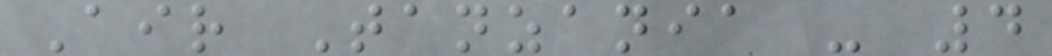Air Tanzania - 4
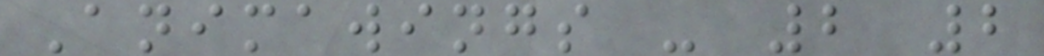Animawings - 2 2
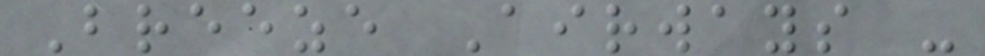Breeze Airways -
